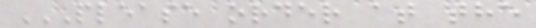PLEASE ORDER AT THE
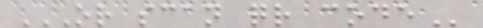OR SCAN QR CODE
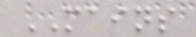MAINS
